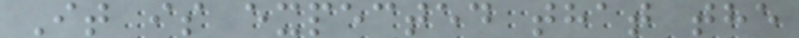It is expected that the
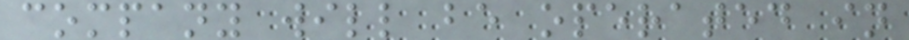company will be operated in
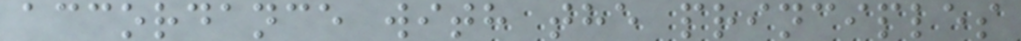accordance with the principles
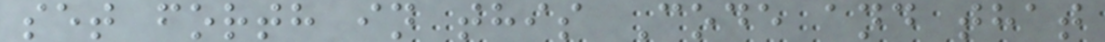set forth in this Code and that
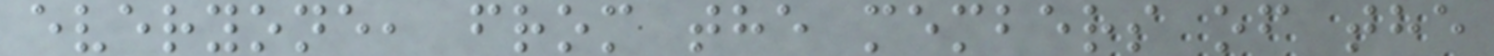everyone, from the members of the
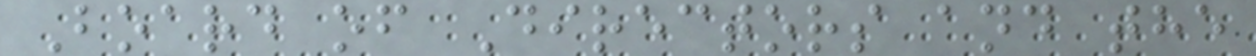Board of Directors and the
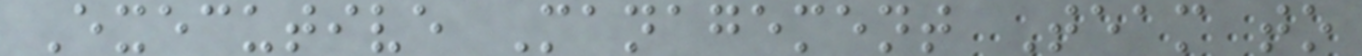Executive Management Team to
